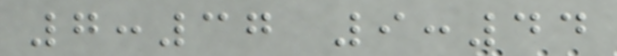7:37 9:44
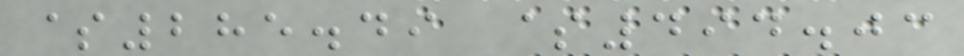$285.49 $494.03
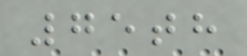75th
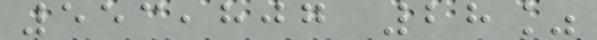553,807 28%
